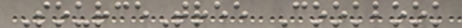SourceTree Cookbook
